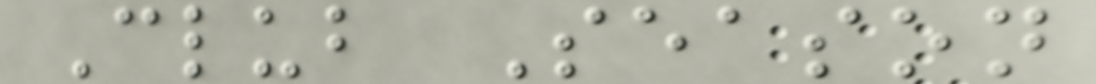Club Season
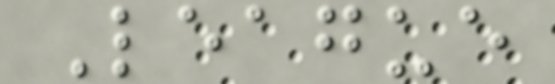League
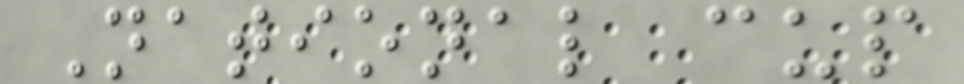National cup
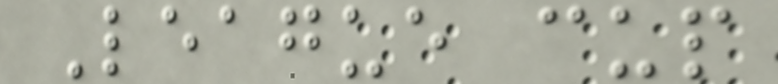League cup
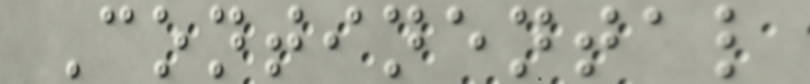Continental
